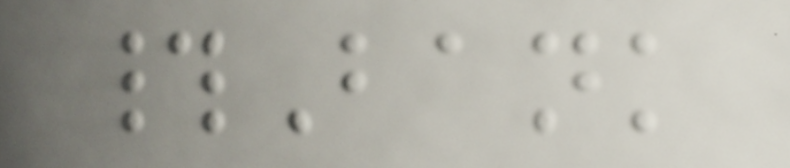#Bank
